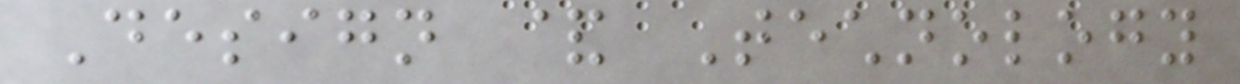Design & Technology
